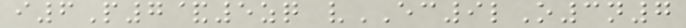i6P7&5zq vEC9lO3n7
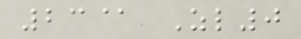23@ Zl0
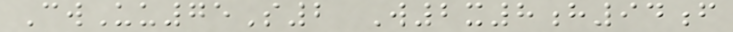CwUu75S2 W2x8h94f
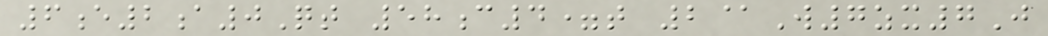6e2a0Qt 58c4=t 2@W7zx7J
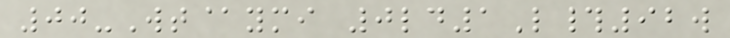00-Wt@ymi 0ld1L#92w
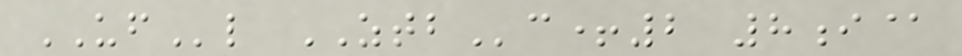UFl ZTBc+2 8i@
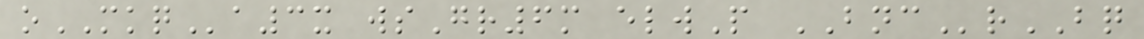oMKQa3x wsGr6m elwP BNCrBQ
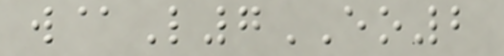w@L7EO2
